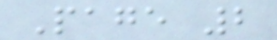Page 2
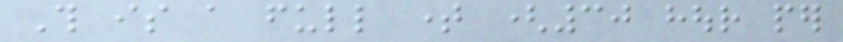This is a full time (30 hour per
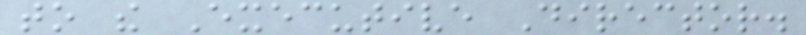to the Executive Director.
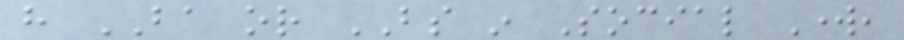have BA or BS in Social Work,
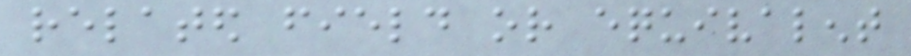related field or equivalent
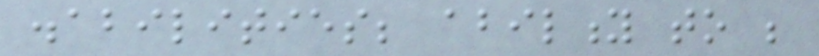disabilities; ability to be
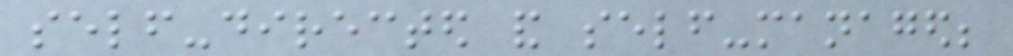self-directed and self-managed;
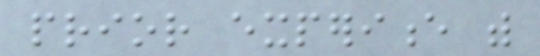prior experience with
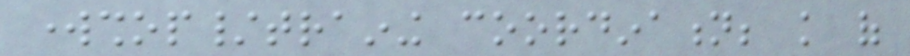workshop/training coordination; knowledge of
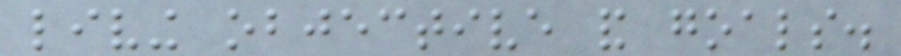living objective and goals.
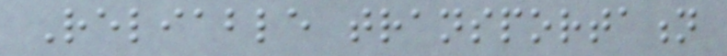Reliable transportation
